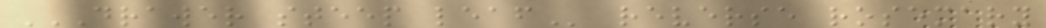DRAWER STEEP LEAF reverse rosemary
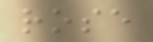rose
